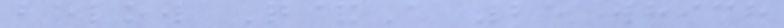below Q&A 25 which
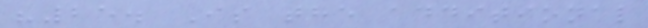"25. Is the additional
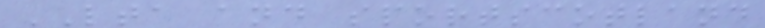LTA and sportscotland
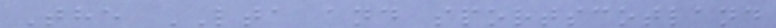The LTA and sportscotland
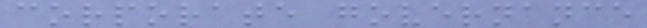corporate governance
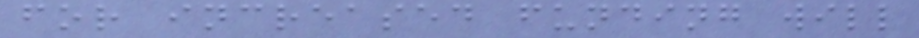for increased funding will
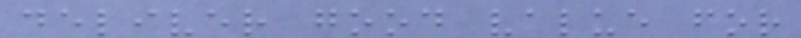deliver good value for
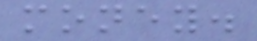money.
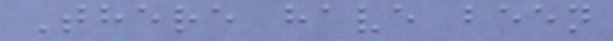There have been
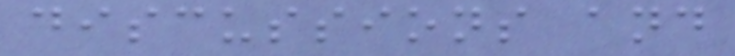discussions and
